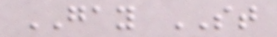GAY ST
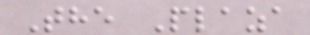The Plaza
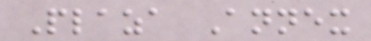Plaza Annex
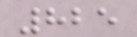825
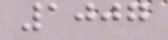1007
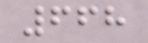668
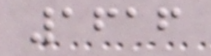1616
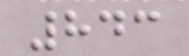843
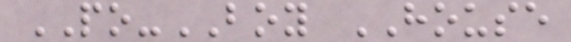PO-BOY HOUSE
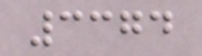3374
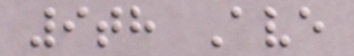9th Ave
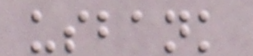usbank
